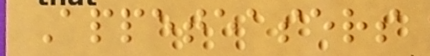Appeteasers
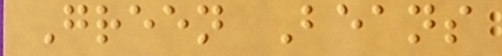Green Beans
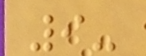9-
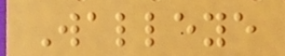Walleye
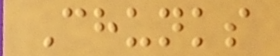Chunks
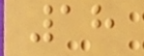18
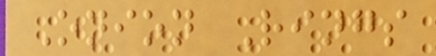Onion Rings
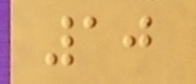10
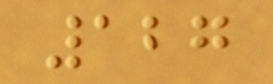127
